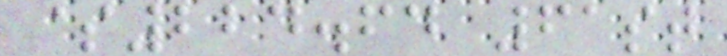$224.64 61st
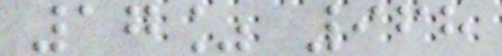17% 968
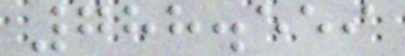788.559
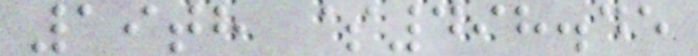19th $498.45
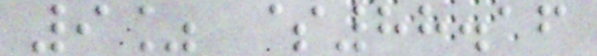9% $88.16
